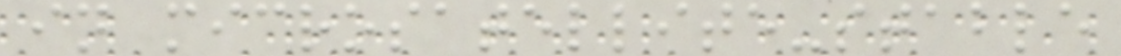in microsatellite-stable
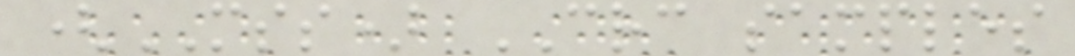(MSS) CRC samples
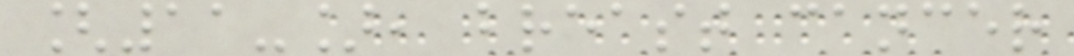[11-], breast cancer
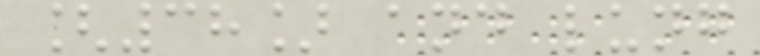[38] and lung
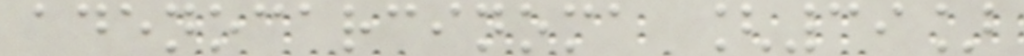adenocarcinoma [39]
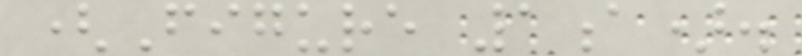(Figure 1a).
